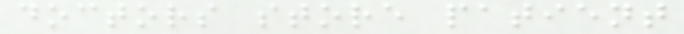doctors store patient
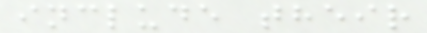include their
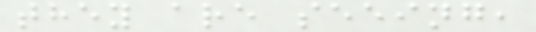they are seeing,
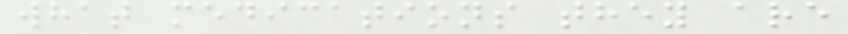what medications they are
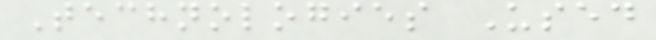Technologies Used
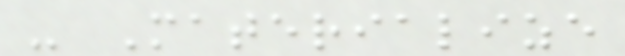- Materialize
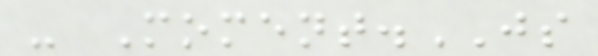- Moment.JS
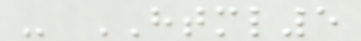- HTML5
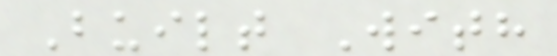Built With
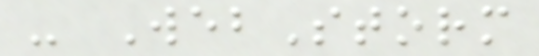- WebStorm
